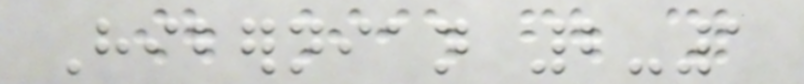Hibernian 2-1
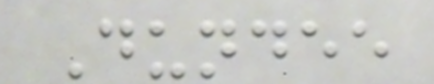Dundee
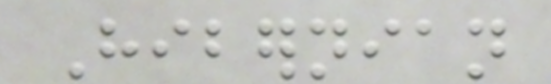Hibernian
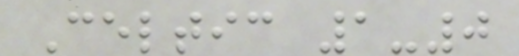Celtic 1-0
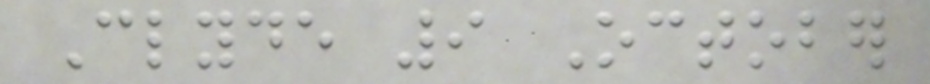Clyde 9 October
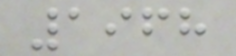1968
